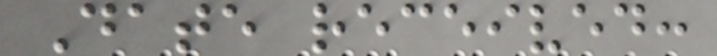Date received:
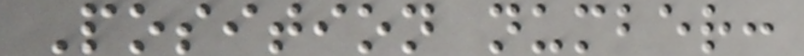Position number:
